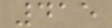415
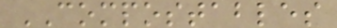COMPOSTABLES
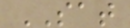SAT
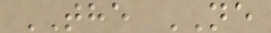THE NE
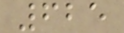625
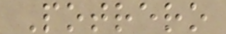Potrero
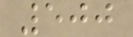500
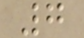7
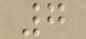7
